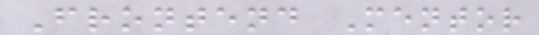Frontend Mentor
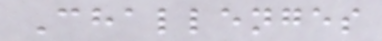Challenges
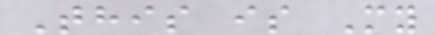This is My
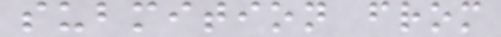submition from
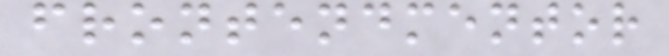frontendmentor
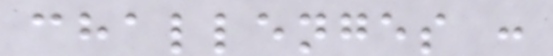challenges :
